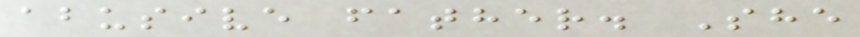abusive father. She
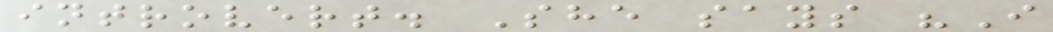introvert. She says "I
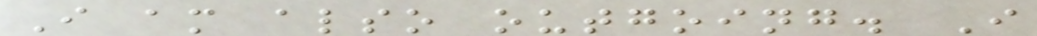I am also outgoing. I
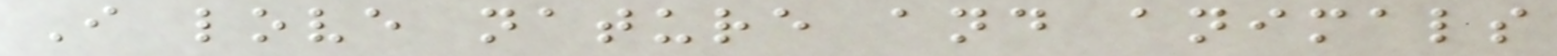I love nature and animals
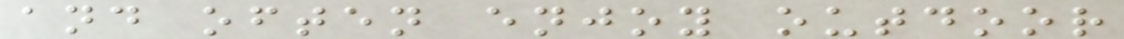and often enjoy outdoor
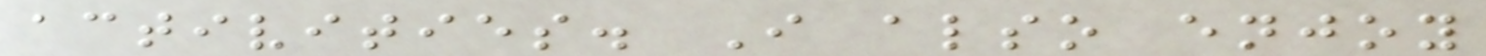activities. I also enjoy
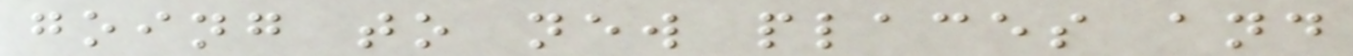going to new places and
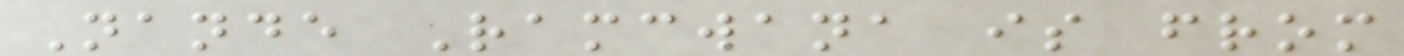Nande Ramcwana is from
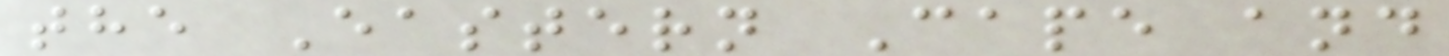the Eastern Cape and
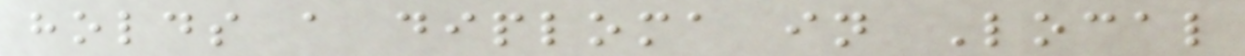holds a diploma in Local
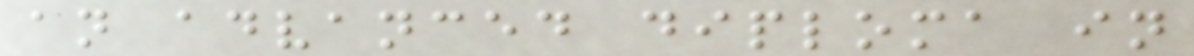an advanced diploma in
